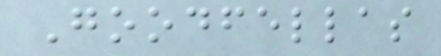Goodfellas
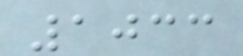1033
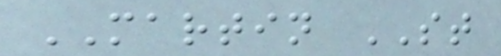MARTIN ST
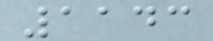1143
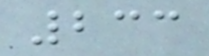233
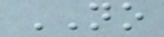NO
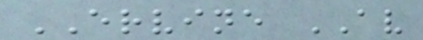ERVINE AV
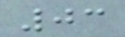03
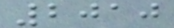2010
